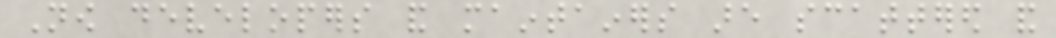Now developers and maintainers are scattered and
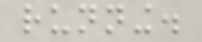running.
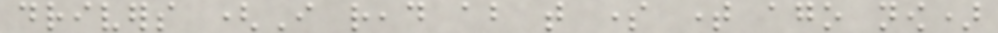drivers (I read about that some time ago now)
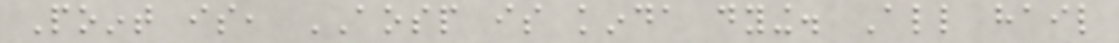Point is, AOSP is kinda dying. All hail
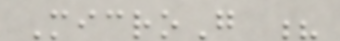MicroG ?
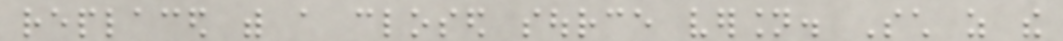replaced with a closed source version. Such as the
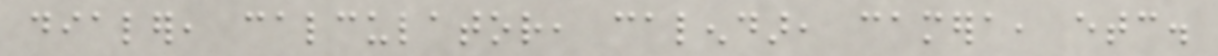dialer, calculator, calendar, camera, etc.
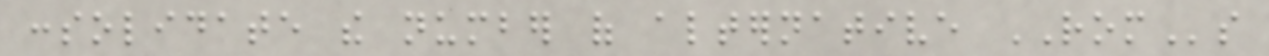consolidate the number of alternative ROMs
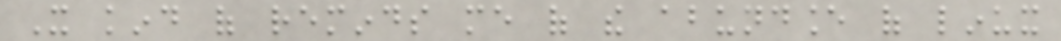It kind of reminds me of the abundance of linux
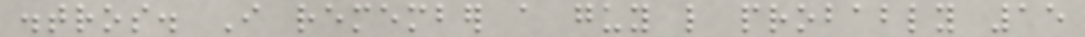distros. I remember a guy like probably 15
